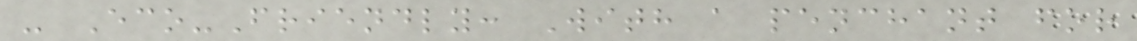- Eco-Friendly: With a penchant for
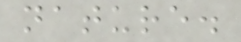nature.
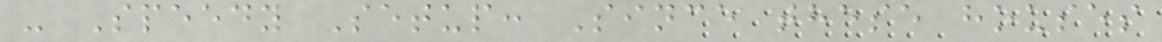- Speedy Setup: Since these houses
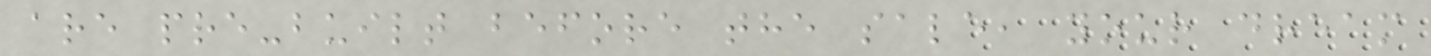are pre-built before the sale, your dream
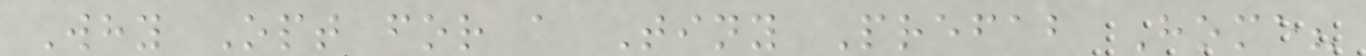Why Opt for a Tiny Prefab Home?
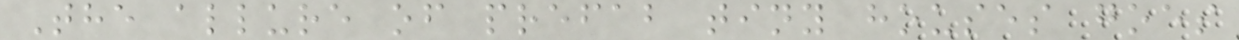The allure of prefab tiny houses goes
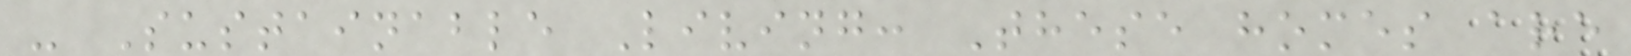- Sustainable Living: These homes are
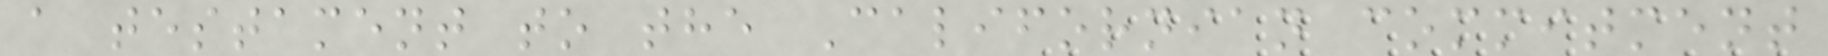a testament to the Californian commitment
